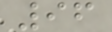96
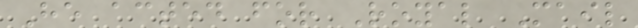He acted for Royal Mail
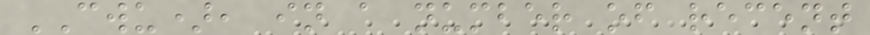CWU), in a number of recent
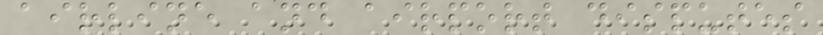airline and airport disputes
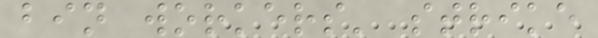bin workers' strike
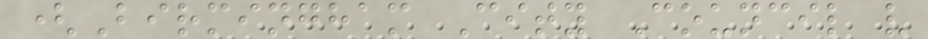(Birmingham City Council v
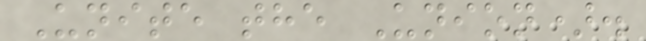Unite the Union).
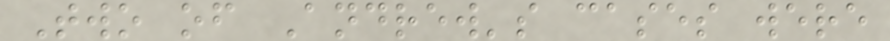Two of Andrew's cases were
